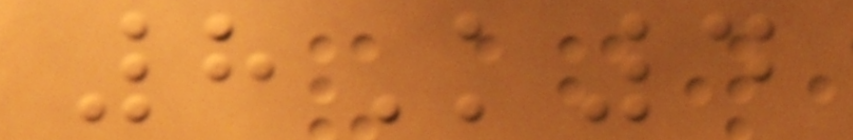8K4
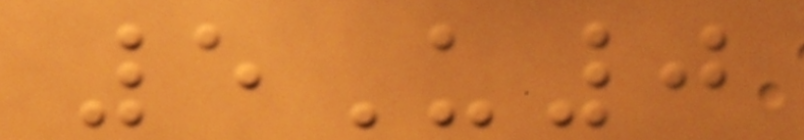5U0
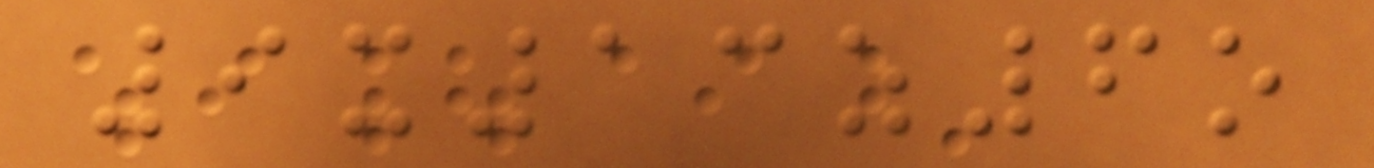9x13z6o
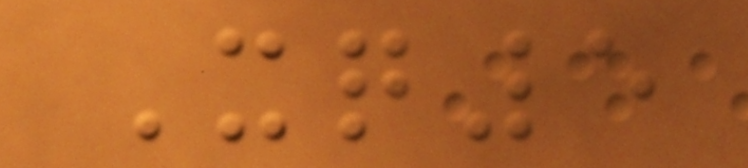Xq5
